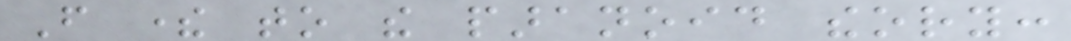From there to the paranoid theory:
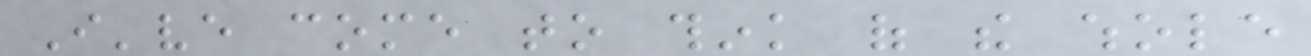I've come to think of the whole
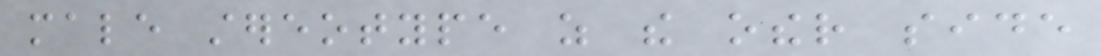male stereotype as the other side
